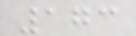173
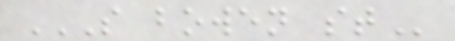S BOWEN ST
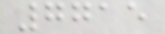7715
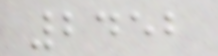2452
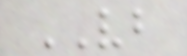VB
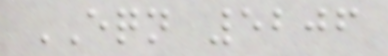EQN 5206
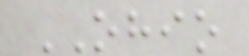OHIO
